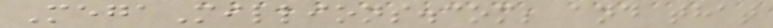MegaMillions.com; and that
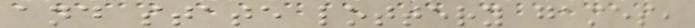and state lottery games,
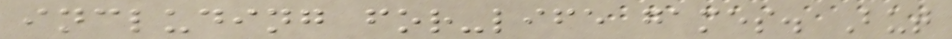including for-life games. But
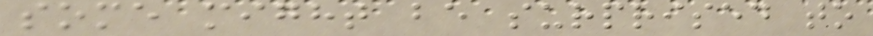some might be surprised to
